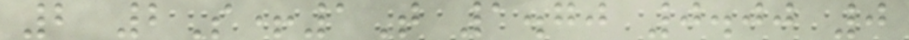2 2S+1T 1.70 0.00 0
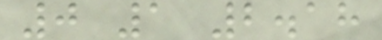0 1 2.18
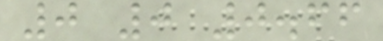0 0 0.66
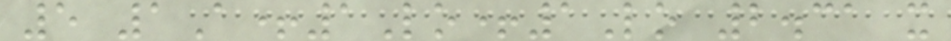5 1A+1Lo+1Lo 2.31 x
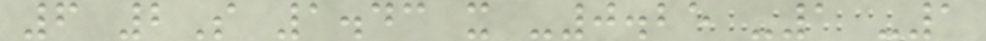6 2S 1.43 x -0.25 -1 -1
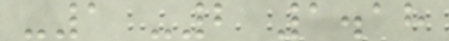-1 -2 1.18
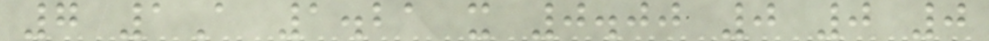7 1A 1.21 x 0.00 0 0 0
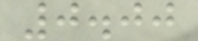0.00
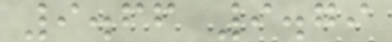9.66 9.79
